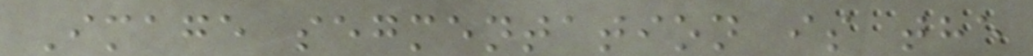Image segmentation is the
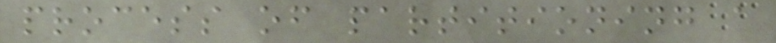process of partitioning a
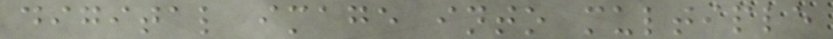digital image into multiple
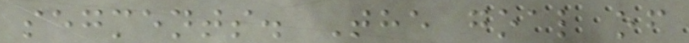segments. The goal of
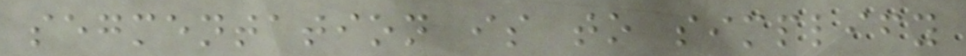segmentation is to simplify
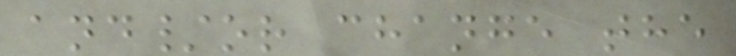and/or change the
